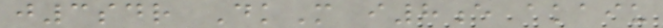j3sdr DkM i8e akaiu
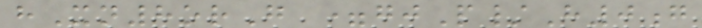hXn8orG =gjP/H0g
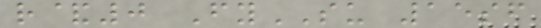r&0 FySU 15sf
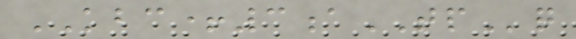KBC+3aTPq
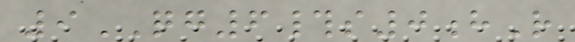9QG6#s0hR
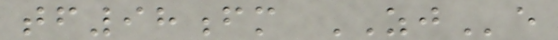tf98fm ZJe
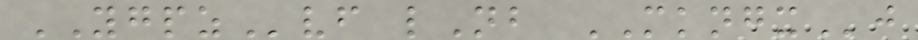YGPZvf lNb MKNGXj
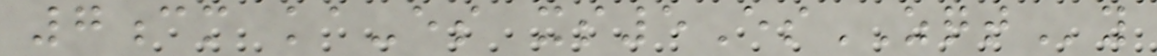7cm ka-es xs5EsZQTy
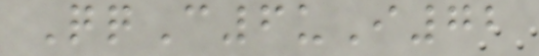QqC6uI72
